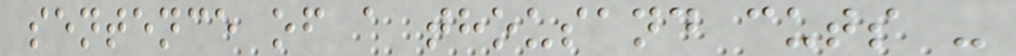sentence of a thousand cuts -
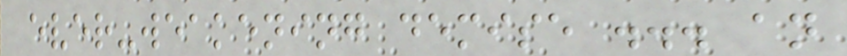ever-weakening demise ... an
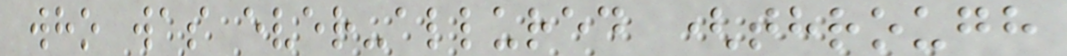who was ever-allured (through
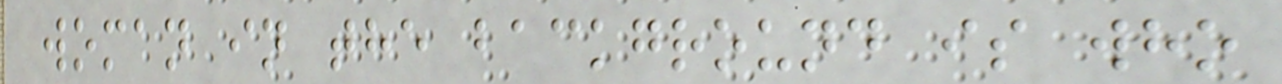woman in the background is who
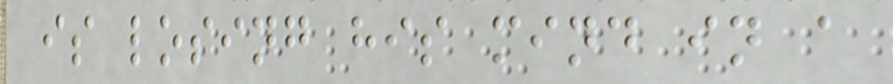is losing his mind in a
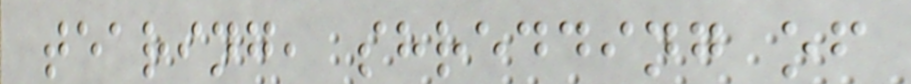tearing, shredding of
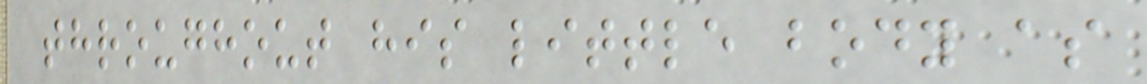throughout his little body as
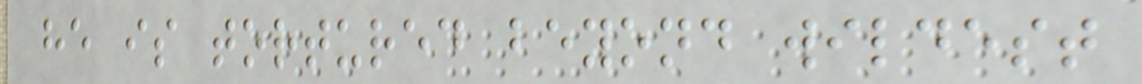he is tortured beyond wildest
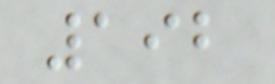192
